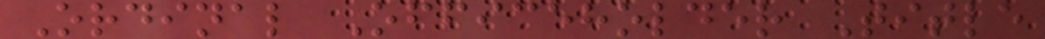Ordinal Officeholder Title
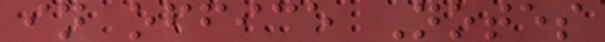in office Notes
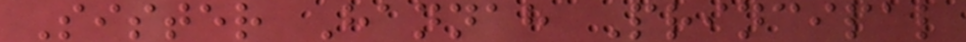Sister Hannah Principal
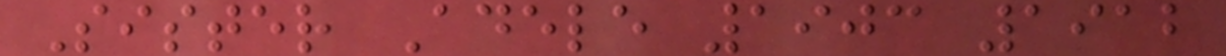Sister Adele 1903 1912
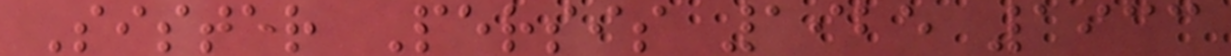Sister Persis 1925 1933
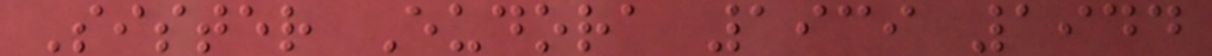Sister Eudora 1939 1944
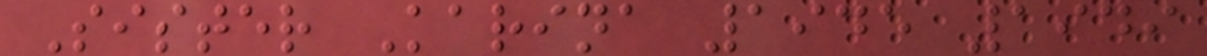Sister Karina 1945 1949
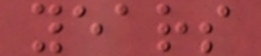years
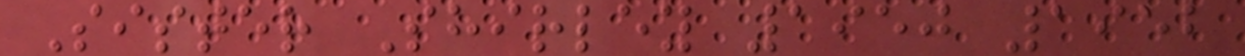Sister Shirley 1950 1952
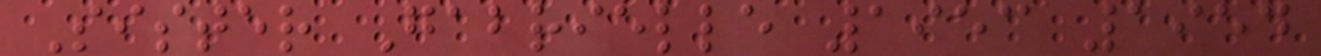Sister Gabrielle 1953 1954
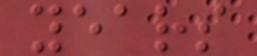years
